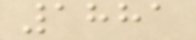1881
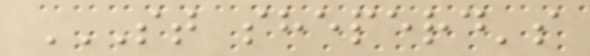ST SHEPERD'S
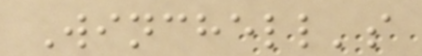Winchell's
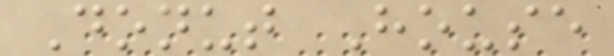Donut House
